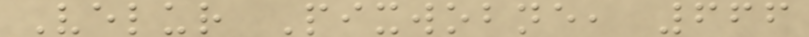Velur Pixwobne, 666
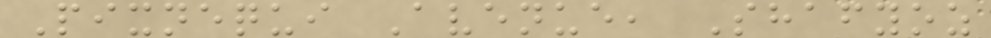Pixnequi Avenue, Shafyoz
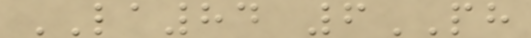LA84 6PH
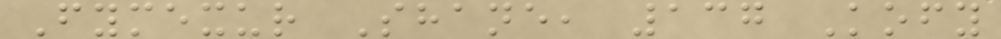Fymexur Shane, 137 Kofy
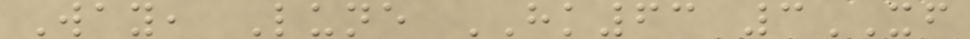Way, Lune HK63 3XF
